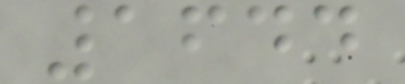1644
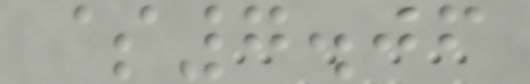$7.06
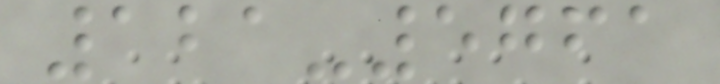121-5761
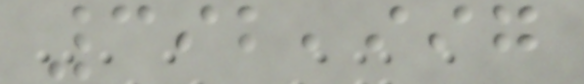392,997
